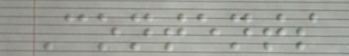Contents
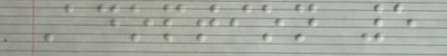Adoption 5
